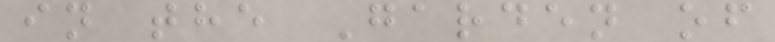in the Garden of
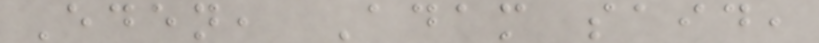Eden, Adam said,
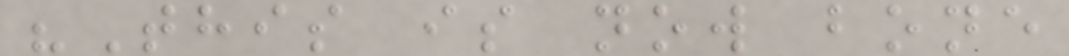"This is now bone
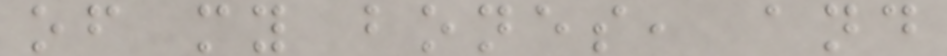of my bones, and
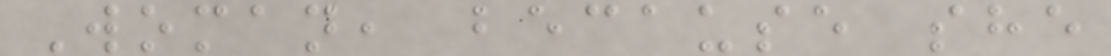Woman, because she
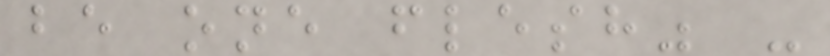be one flesh" -
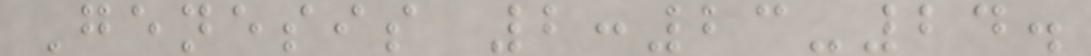Genesis 2:23-24.
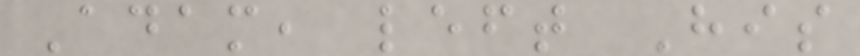Adam, left His
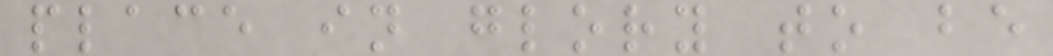place in glory to be
